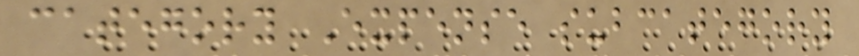category Expense subcategory
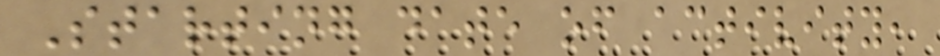Starting date of activity,
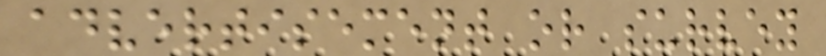advertisement or survey
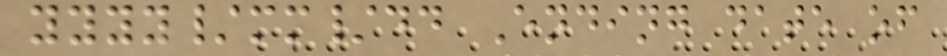yyyy/mm/dd Ending date of
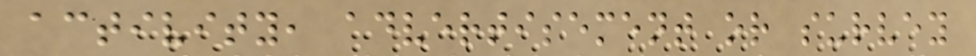activity, advertisement or survey
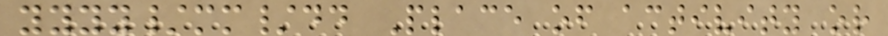yyyy/mm/dd Place of activity or
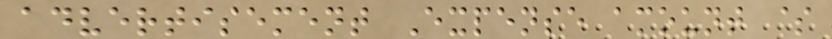advertisement Expense amount $
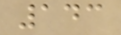143
